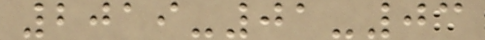2019-01-03
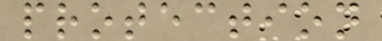protection
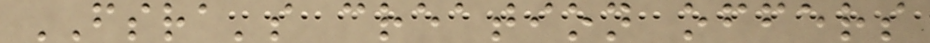FSRA's creation offers
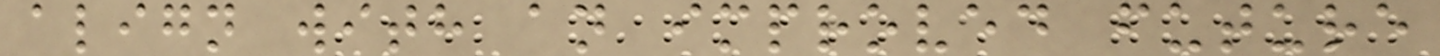align with an improved future
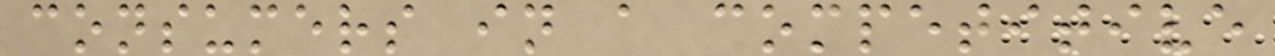consumers in a competitive
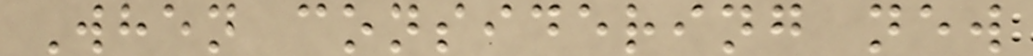When considering new
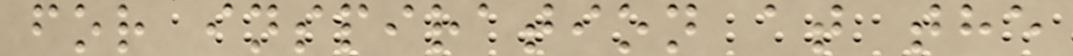for inspiration at the
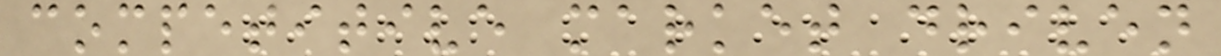competitive market driven
